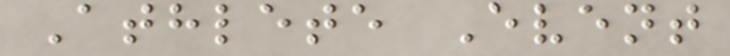Athlete Event
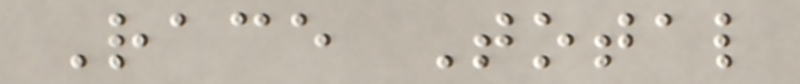Race Total
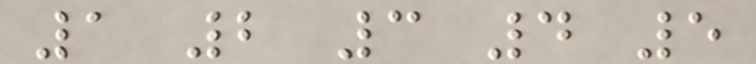1 2 3 4 5
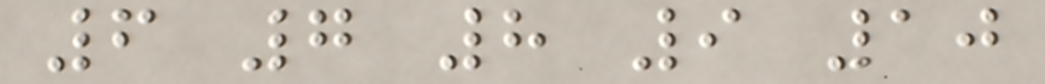6 7 8 9 10
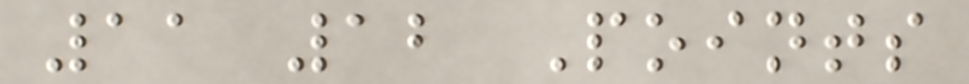11 12 Points
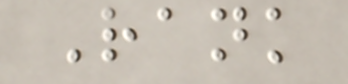Rank
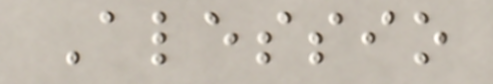Alessio
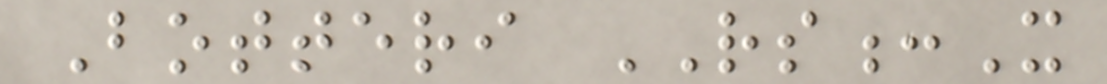Botteri RS:X
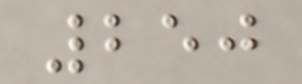250
